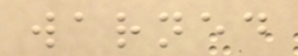warned
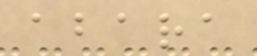abara
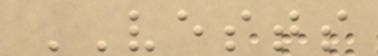VESTS
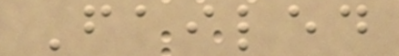Failed
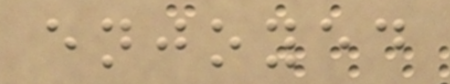enjoyed
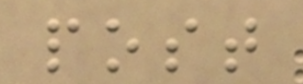post
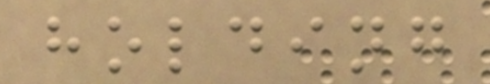holding
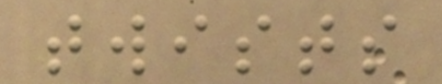twists
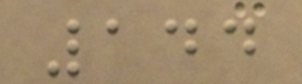144
